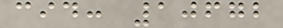cid: 10672
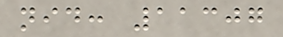nid: 11307
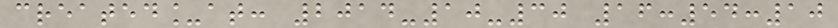created_at: 2014-10-30 16:54:10
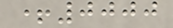+0000
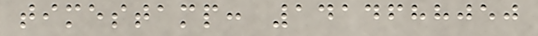timestamp: 1414688050
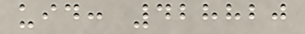uid: 428820
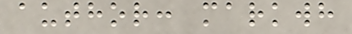author: markwh
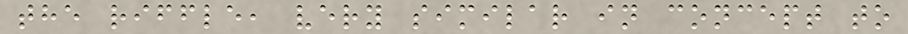the riffle, very similar in concept to
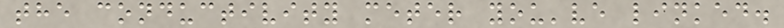the conductivity meter you've linked.
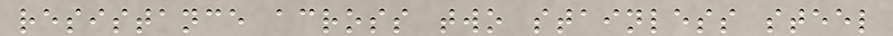resistance across two stainless steel
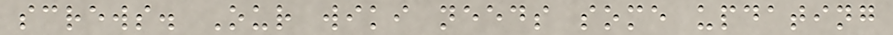screws. Our wiki needs some updating
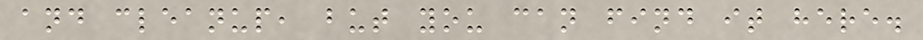and cleanup, but you can find it here.
